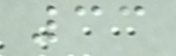33
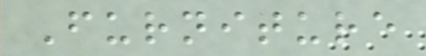Furniture
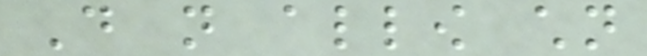Do not allow children
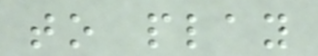to play
